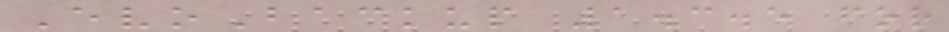EvoBackup 1.3.5 for
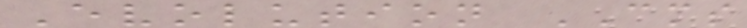Evolution CMS
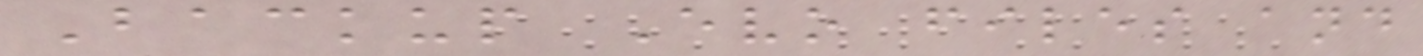Backup Evo files and
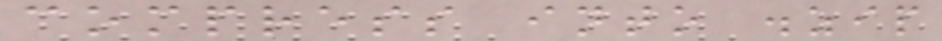compress into .zip
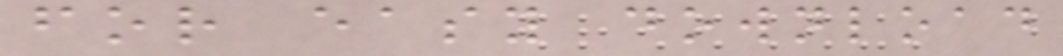for easy download
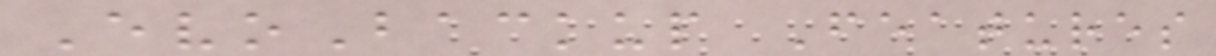EvoBackup Features
